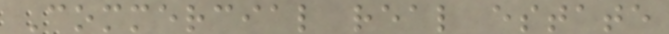Commercial real estate
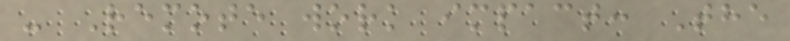- Remote work impact: The
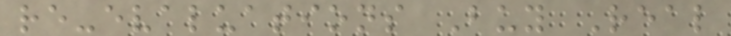re-evaluations Buy Real
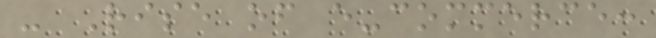- Rise of e-commerce:
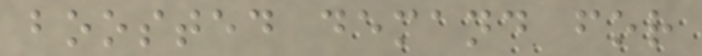boosted demand for
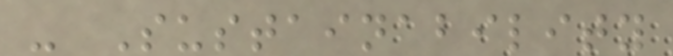- Sustainability
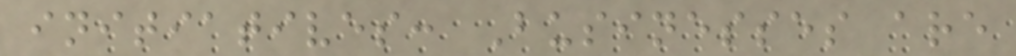initiatives: Businesses are
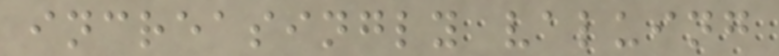increasingly valuing
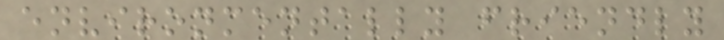environmentally friendly
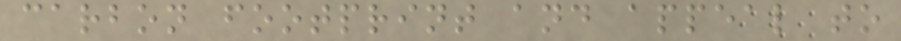carbon footprint and appeal to
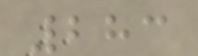283
